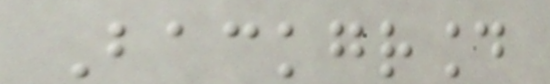Background
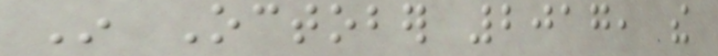In October 2017, the
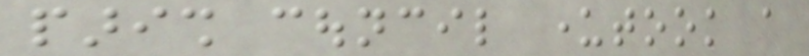parish council undertook a
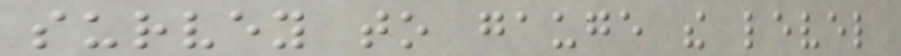survey to gauge the level
